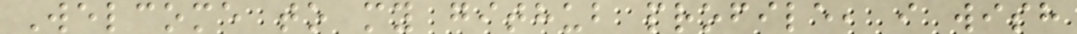Welcome to my github profile, i wish
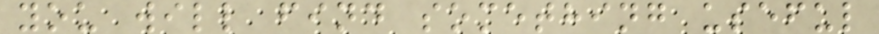you will find something useful
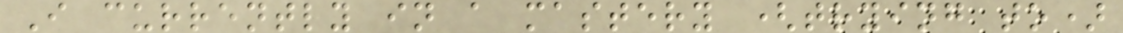I currently in a mastery (trying to)
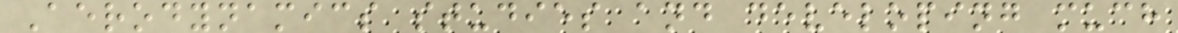Aerodynamics studies and developing much
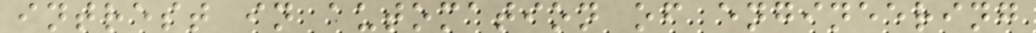intrest in automation of engineering
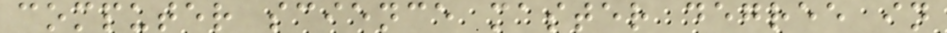computer science master degree in
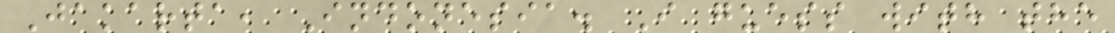Jakarta, Indonesia. I guess with the
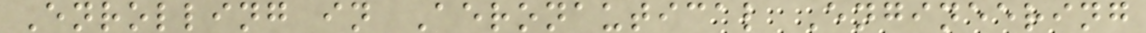Enrolling in Aeronautical Engineering
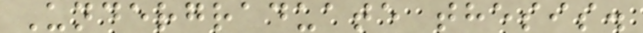Undergraduate thesis.
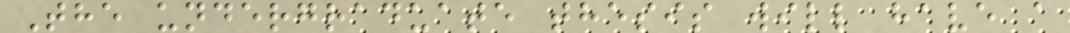The undergraduate thesis will have a
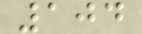104
